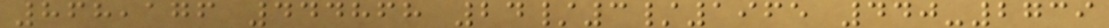868,176 444868 24/3/1965 440-2739
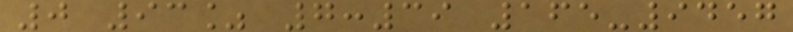0 93% 7:39 165-9457
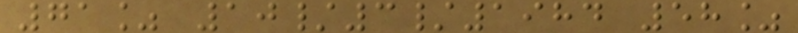71% 10/3/1984 58%
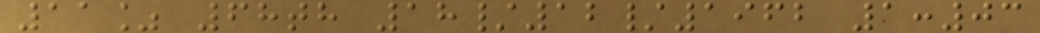11% 68th 18/12/1962 1:03
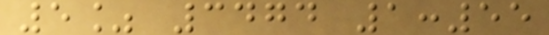5% 3474 1:55
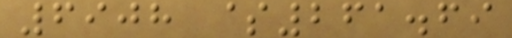6908 $261.69
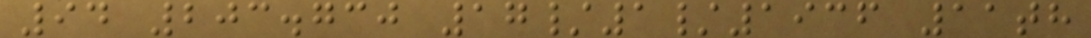94 203.730 17/1/1936 11th
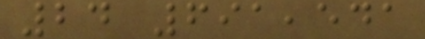24 691,541
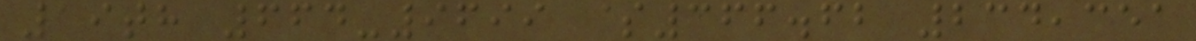19th 664-9699 $366.62 234,351
